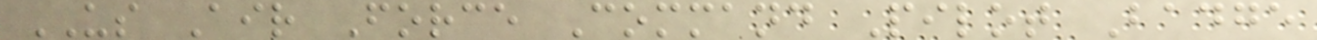US Air Force Command Pilot Badge
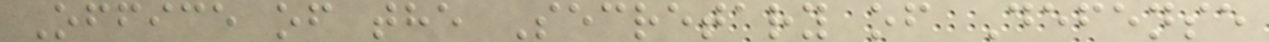Office of the Secretary of Defense
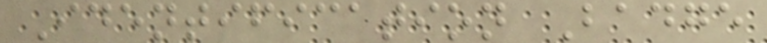Identification Badge
